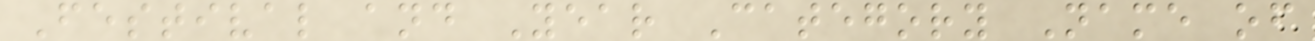Festival and Year Category Name of
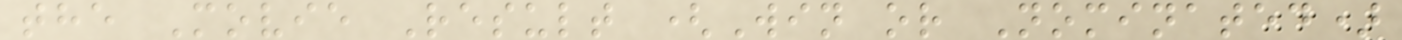the Movie Result (Win or Nominated)
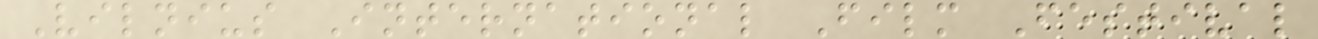Vilnius International Film Festival
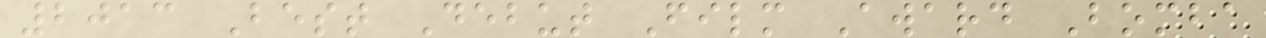2013 Best Debut Film Award Bomba
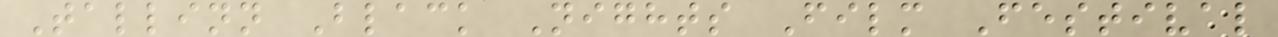Tallinn Black Nights Film Festival
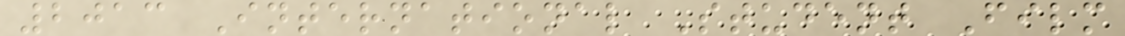2013 International Student Film
